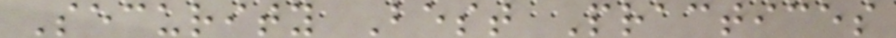Security Best Practices
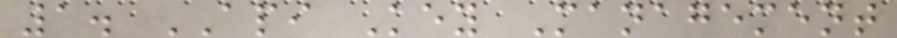1. API Key Management
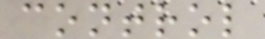control
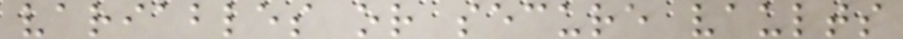variables or secure vaults
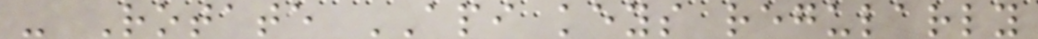- Rotate API keys regularly
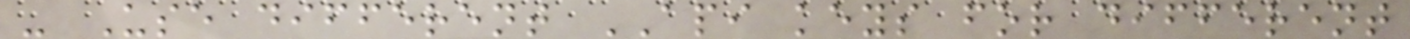- Use different API keys for different
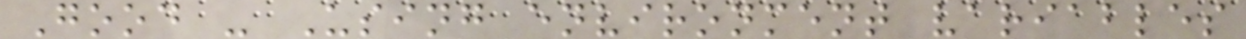Good - Using environment variables
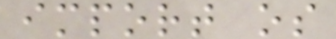import os
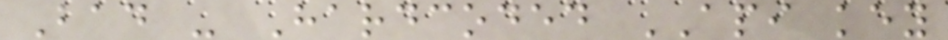Bad - Hardcoded API key
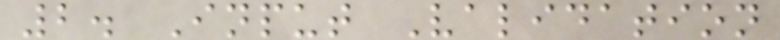2. Input Validation
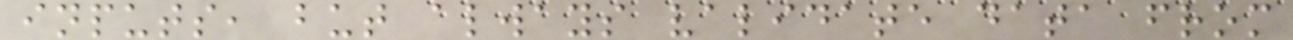inputs, but always validate data from
